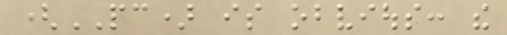(PC) is obvious: the
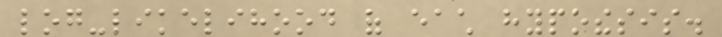log-likelihood of each hypothesis.
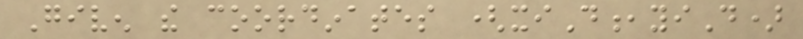Given the coordinates (xiD,yiD)
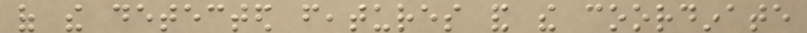of the detected features and the coordinate
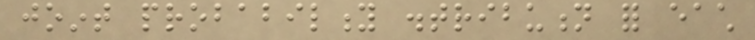joint probability distribution for each
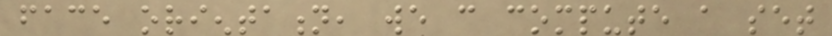face orientation, we can compute a set
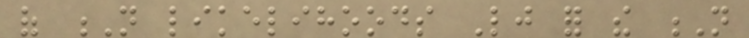of N likelihoods Lj for the N
